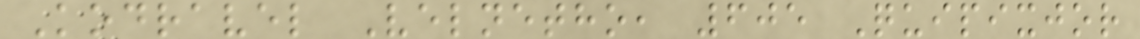Kodravel Velnetho, 605 Quipixjor
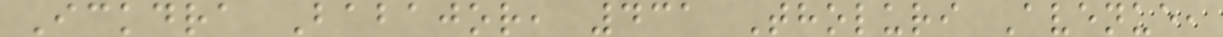Ickdra Babajor, 431 Tholuri Avenue,
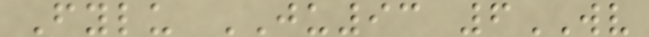Fylu JU93 6WV
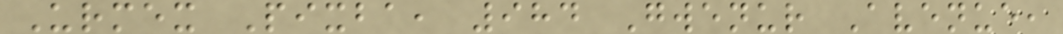Urmex Pixba, 984 Gwenur Avenue,
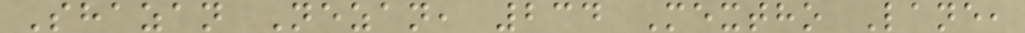Shazan Nezan, 234 Mextho Lane,
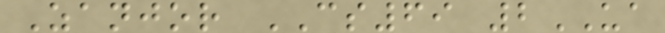Zanjor CS69 2UA
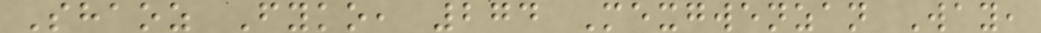Shaoz Fyko, 274 Mexgwenzan Way,
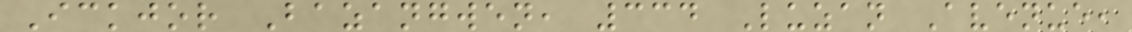Ickjor Bazangwen, 334 Luzan Avenue,
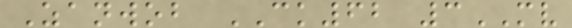Zanwob CK62 3MV
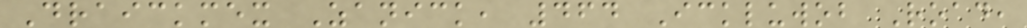Draickmex Zanick, 464 Ickluwob Road,
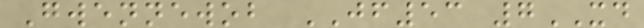Gwennewob JF53 7XD
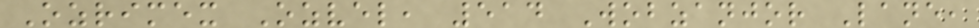Ozrimex Ozvel, 514 Wobzanjor Lane,
